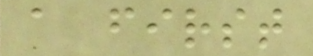a first
